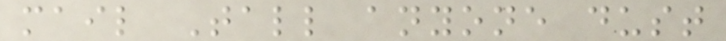mail Tall anyone dust
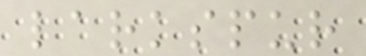larkspur
